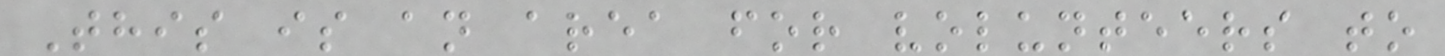This is an area for volunteers to
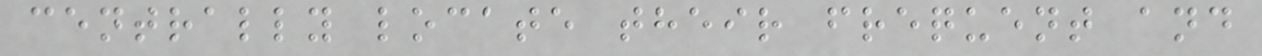centrally locate their frequent and
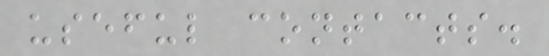useful contacts.
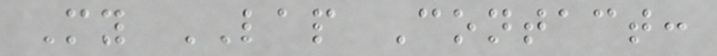My LAP Contact:
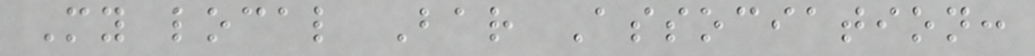My local Bar Association:
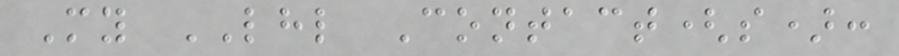My LHL Contact(s):
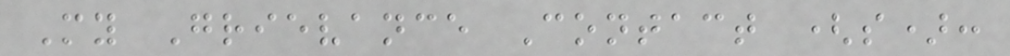My Grievance Contact (s):
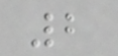2
